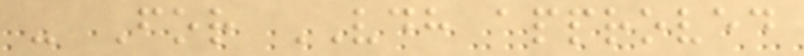- For VDH approved
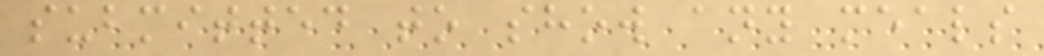submitted to show any meals
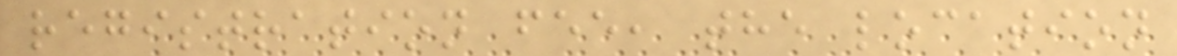registration fee, the location
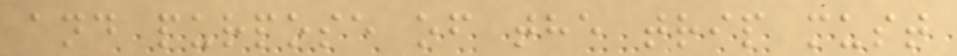and purpose of the trip must
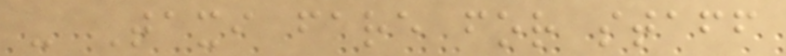- Taxi fare for staff
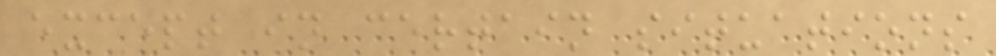except in certain situations
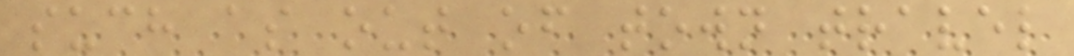such as out of town travel
